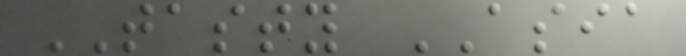TASTY ASIA
